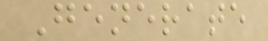Generate
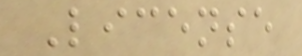License
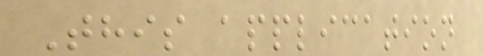This application
